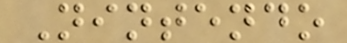Nintendo
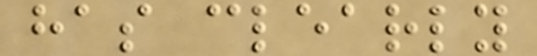has clearly
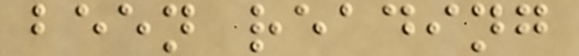been reading
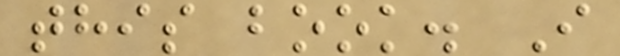this book. I
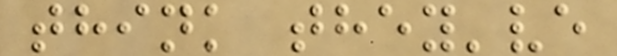think they've
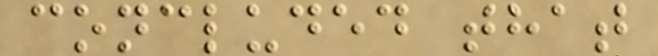concluded that
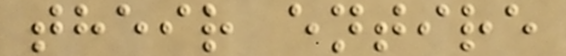their entire
